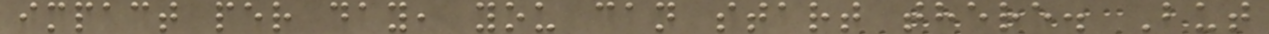impact per day, you can start there. But
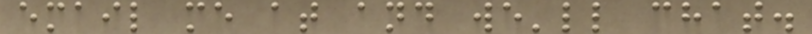email me at and we'll chat.
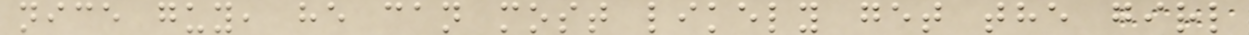nice guy, he can most likely get the girl
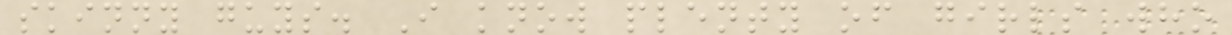skinny guys. I know plenty of girls who
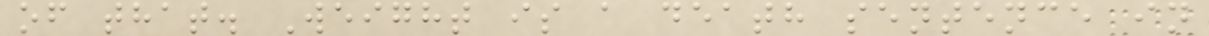of that. Weight is a death sentence in
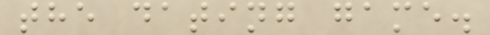the dating game.
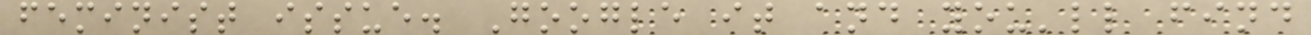feminist issue. Google it and you'll find
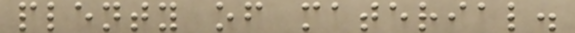plenty of material.
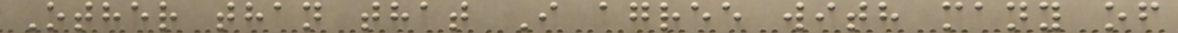Other than that I agree with many of
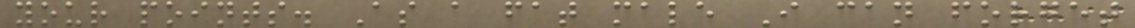your points. As a fat male I can forget
